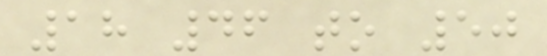18 46 to 50
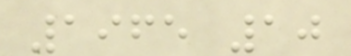1965 10
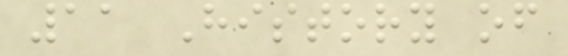11 History of
